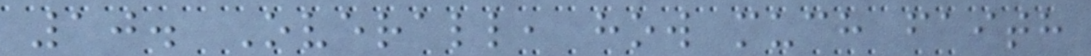10. Overall, how much faith
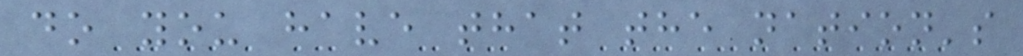do you have that the nation's
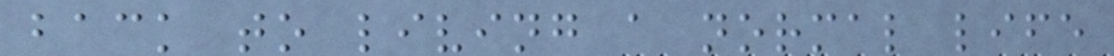back to living a normal life
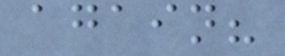again?
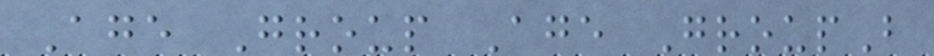Age Group Age GroupB
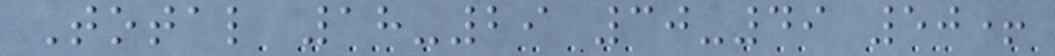Total 18-29 30-49 50+
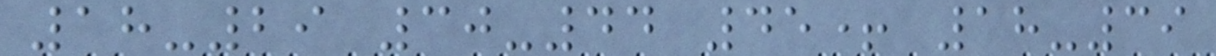18-29 30-44 45+ 18-39
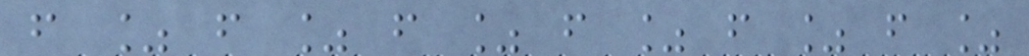f % f % f % f % f % f %
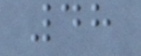48
